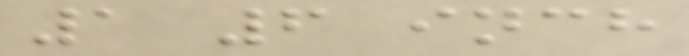1 6 inch
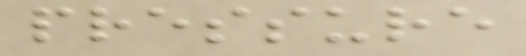pressure
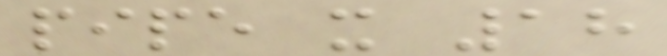pipe x 18
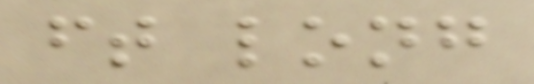ft long
